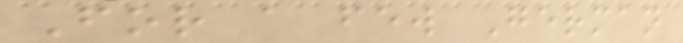For a few German
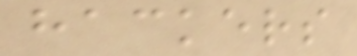hackers
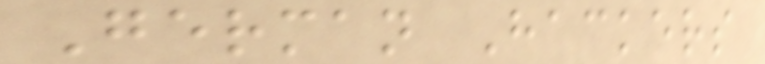German Hackers
